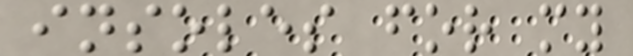insoles for my
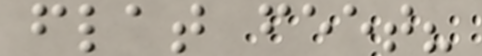flat feet?
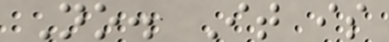No. It is
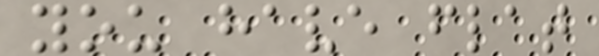you have flat
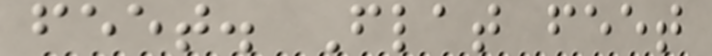feet. Flat feet
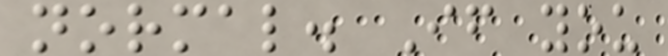normal. If you
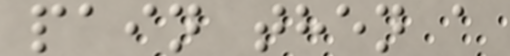pain then a
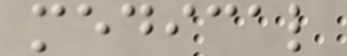medical
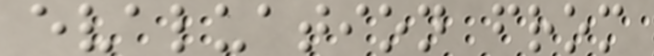evaluation from
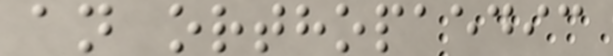an orthopaedic
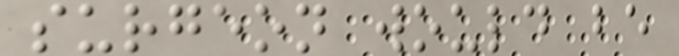surgeon would be
